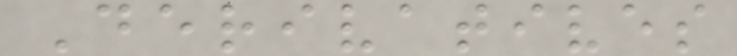Derivatives
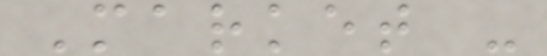Market -
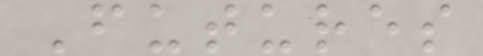Futures
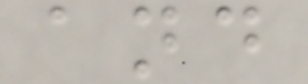and
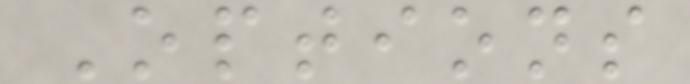Options
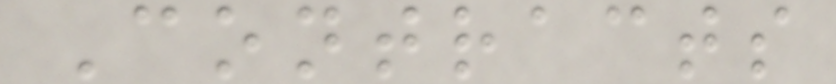Contracts
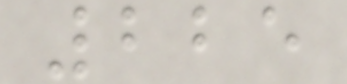225
